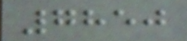7850
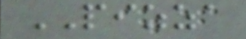PIZZA
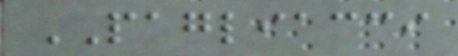PAGLIACCI
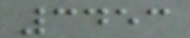3453
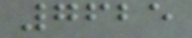7625
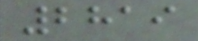2819
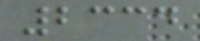2334
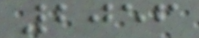2056
